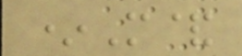*M&
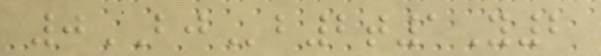0BJb2t1Y2
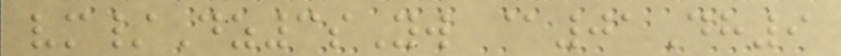vm/Dz3sYw @01Dh9
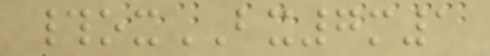#oxBX7m1
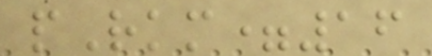pRkm=16
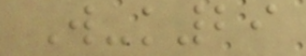W-k29
